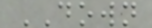DOWN
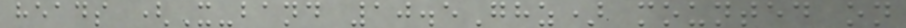heads (X-band 10.5Ghz) mounted on
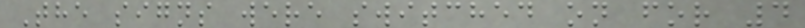The signs were switched on for 4
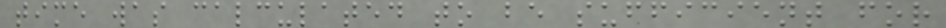time was calculated to be sufficient for
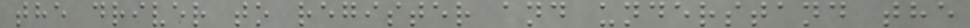the driver to register and understand the
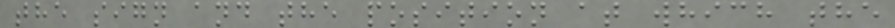the sign and the position at which the
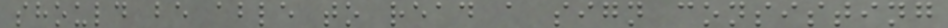should be able to read a sign consisting
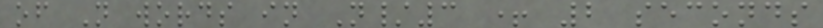of N words in N/3 + 2 seconds
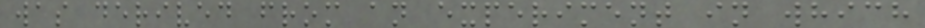was derived from an experiment in which
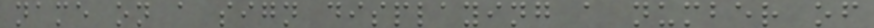name on a sign displaying a number of
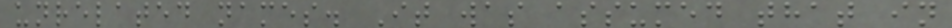unrelated names. It was assumed that in
